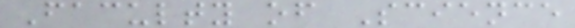Faculty of Science
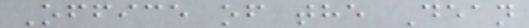Office of the Dean
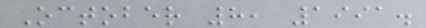October 8, 1991.
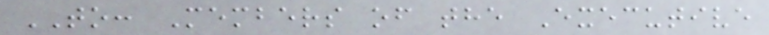TO: Members of the Executive
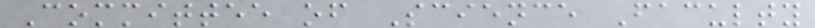Committee of Science Faculty
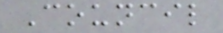Council
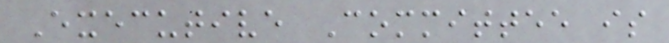Executive Committee is
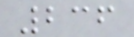236
